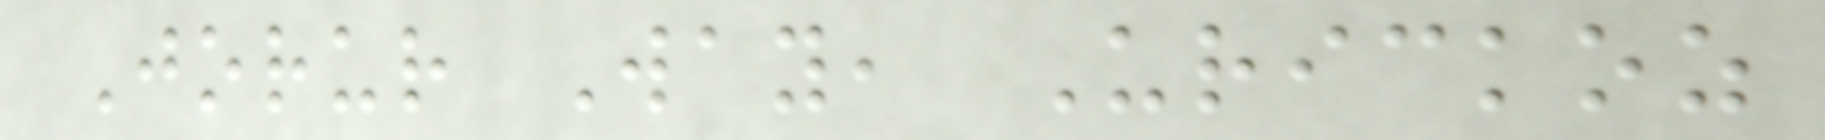Jorur Way, Urickoz
